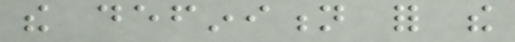the definition for the
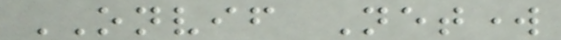ONVIF Network
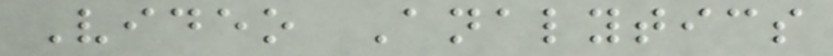Video Analytics
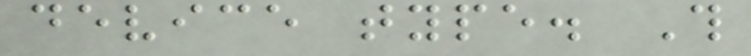device type. This
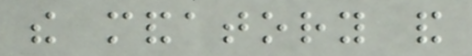the mandatory and
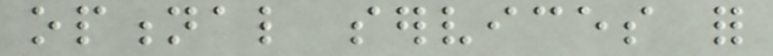optional services for
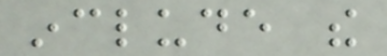include the
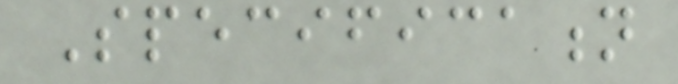Specification
